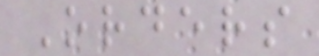Orders
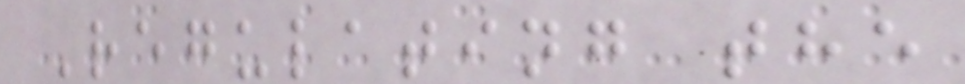Regulating the
